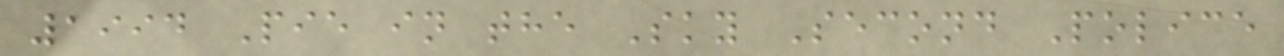1994 Pie in the Sky Second Police
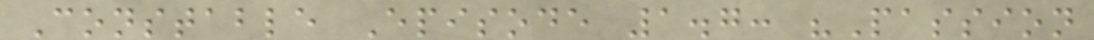Constable Episode 1.7: "Passion
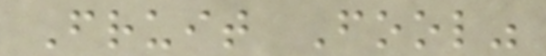Fruit Fool"
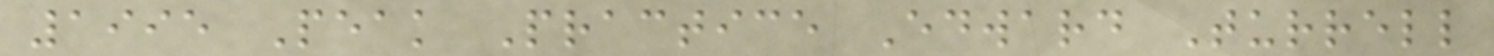1995 Peak Practice Edward Turrell
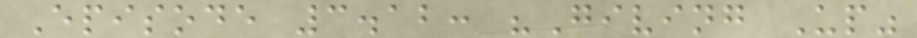Episode 3.12: "Giving Up"
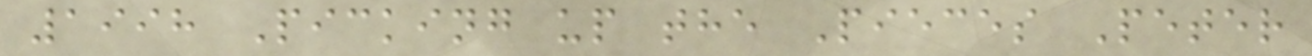1998 Picking up the Pieces Peter
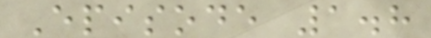Episode 1.8
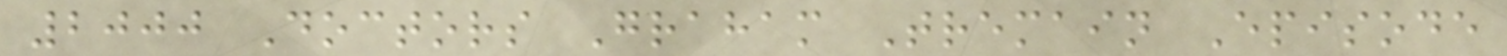2000 Doctors Graham Tremain Episode
